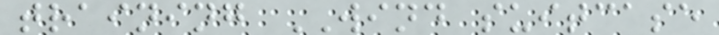training WIND suitcase
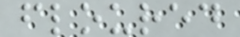floured
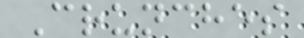Crunches
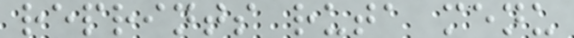reprints ruta menu
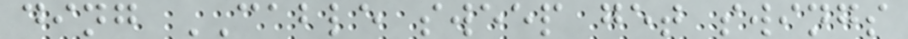ding CABLE sweep get swings
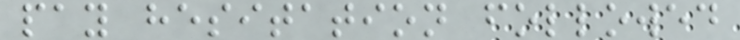pay hesitation followed
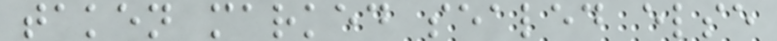taken marked sealed else
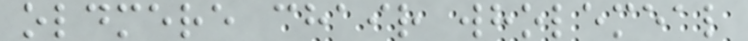oldmere chair wholemeal
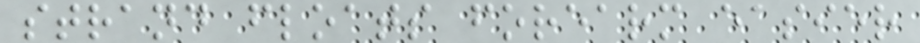strand floats forearm easier
